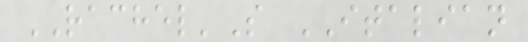RACHEL'S ITALIAN
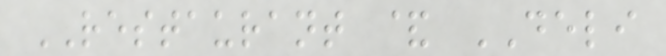RESTAURANT & DELI
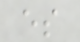es
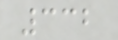332
